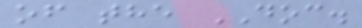of the DOC.
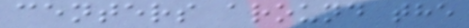centers around the
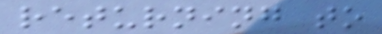returning to
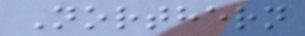Northern
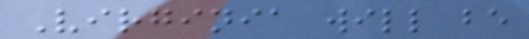Virginia will be
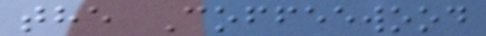the Coffeewood
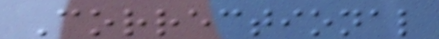Correctional
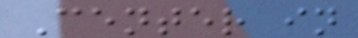Center in
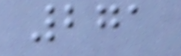271
